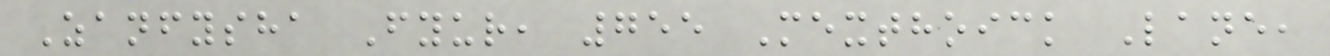Zanfysha Fyur, 755 Mexthoick Lane,
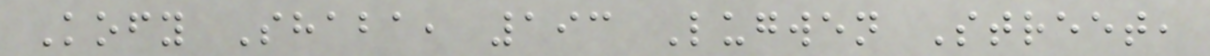Kofy Shaba, 193 Lugwen Street,
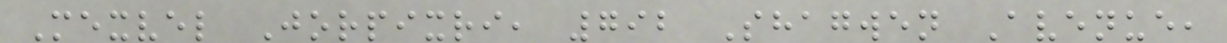Mexvel Jorpixri, 792 Shagwen Avenue,
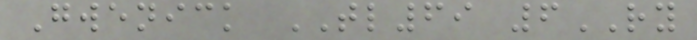Gwenick TL69 6RY
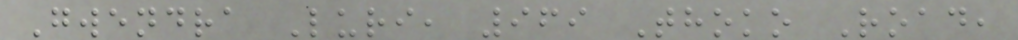Gwendra Luri, 969 Thoko Road,
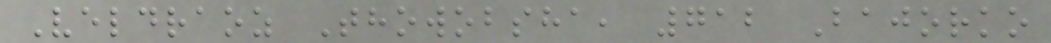Veldraoz Thowobsha, 712 Bajorko
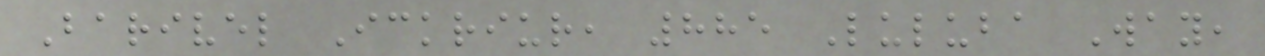Barivel Ickriur, 885 Luluba Way,
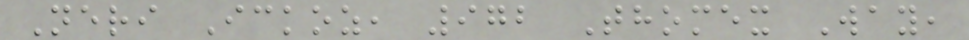Neri Ickoz, 972 Thomex Way,
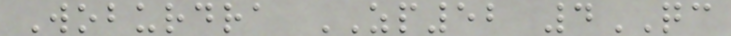Woburdra ZP52 4QC
